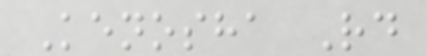Kenosha Rd
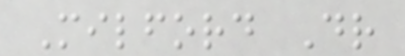Milford Dr
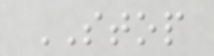STOP
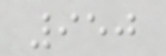950
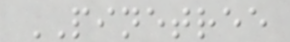PINETREE
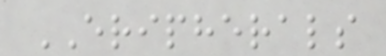ERIPHERALS
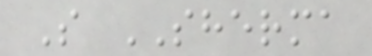S SHERMA
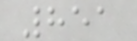851
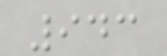943
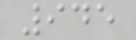945
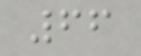66
